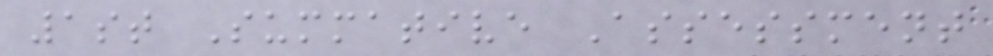1st Summative Assessment
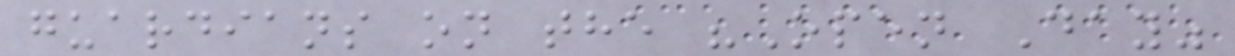guardians on the "Open Day"
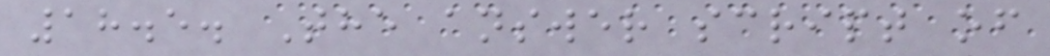18.5. The answer script of
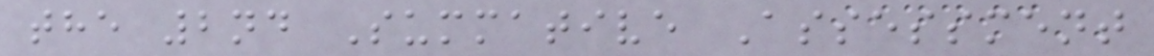the 2nd Summative Assessment
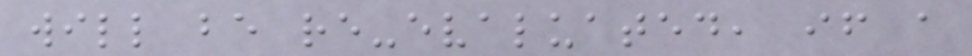will be re-evaluated, if a
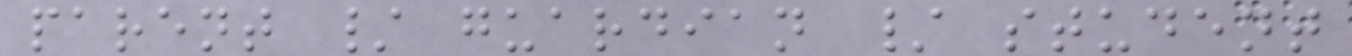parent / guardian / student
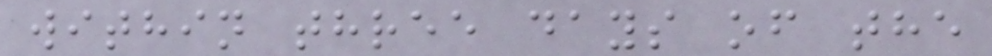within three days of the
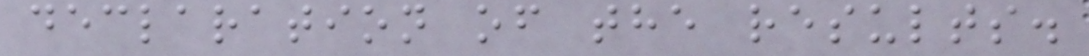declaration of the results.
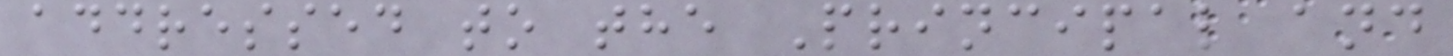addressed to the Principal and
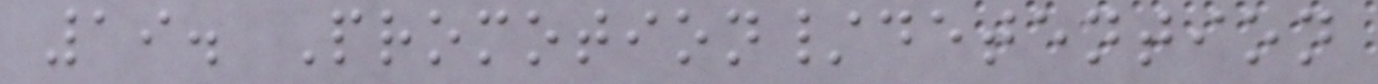19. Promotion/detention
